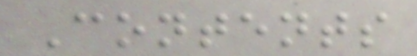Contents
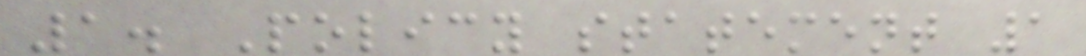1. Policy statement 1
